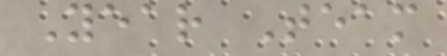Year Team
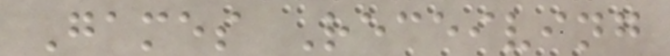Games Receiving
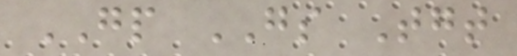GP GS Tgt
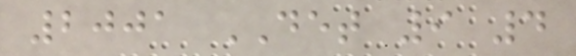2001 DET 9 4
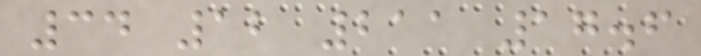34 12 211 17.6
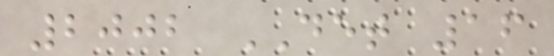2002 DET 16
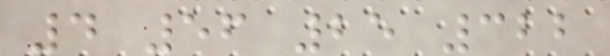4 56 25 322
